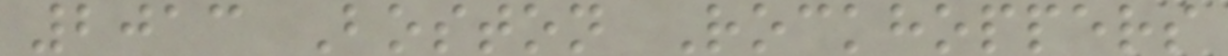2013 Boston Rockhoppers
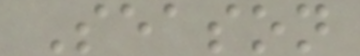Season
